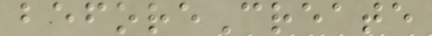beforeCreate
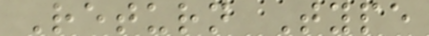Return Type
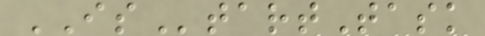IStartTask
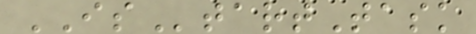IStartTask
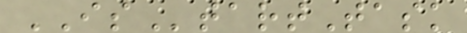IStartTask
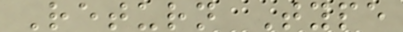Return Type
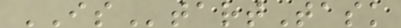IStartTask
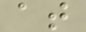at
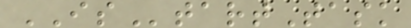IStartTask
